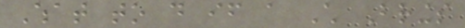What to do if a Child Brings
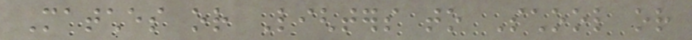Matches or Lighters to School or
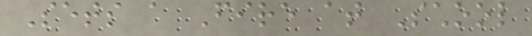Sets a Fire at School
